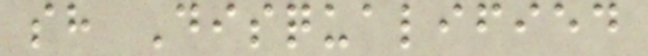sh Disqualified
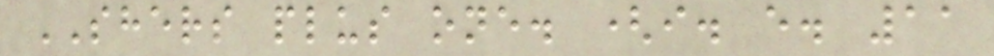SHERS plus one. (i. e. 11
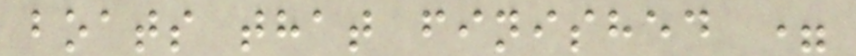boats that finished =
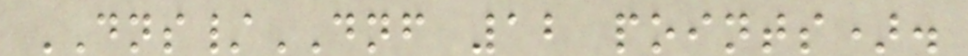DNS/DNF 12 points).
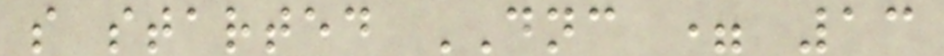s started DNC = 13
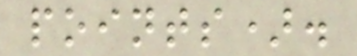points).
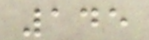145
